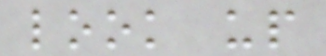look up
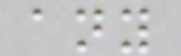any
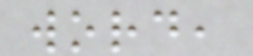word,
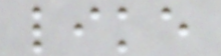like
